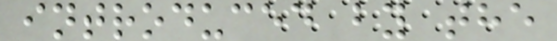introduced by the
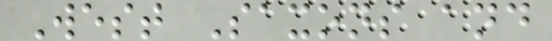West Saxons and
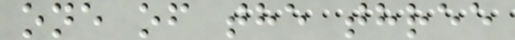one of the three
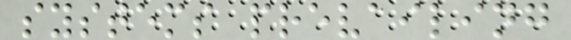systems prevailing
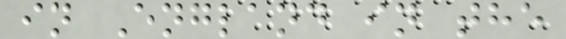in England in the
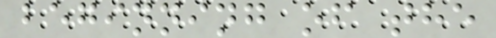beginning of the
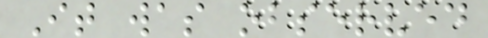It was observed
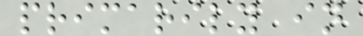primarily in
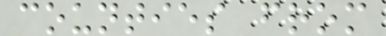counties from
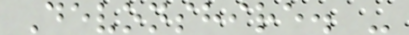Devonshire. -
